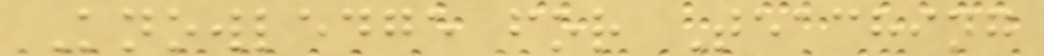Knowledge for Teaching
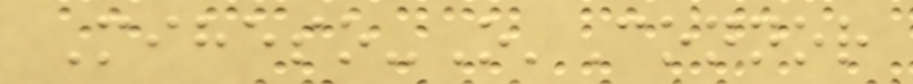Miheso-O'Connor
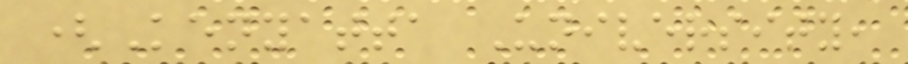(Kenyatta University,
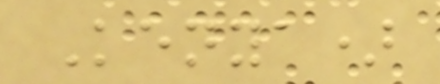Kenya)
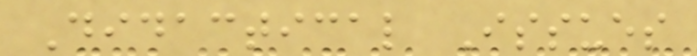Didactical Issues
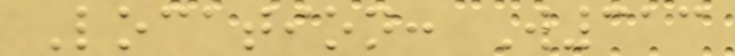Location: W313
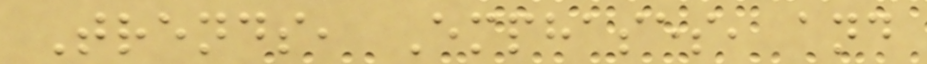Trends, Emphases, and
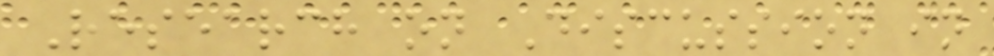Research on Discussion in
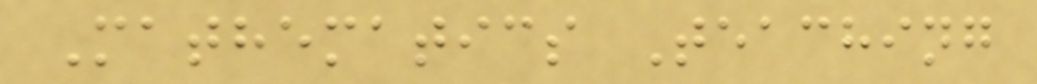Mathematics Teaching
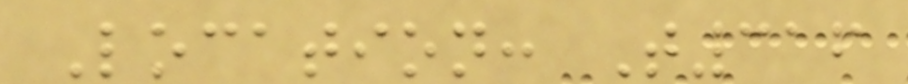Location: T316
